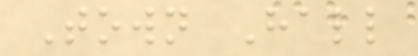Town Hall
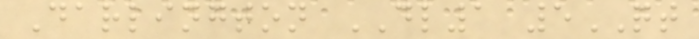Darlington DL1 5QT
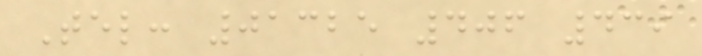Tel: 01325 406 439
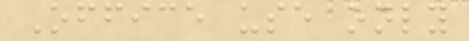Office use only
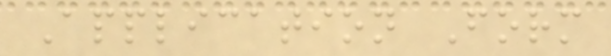Application Form
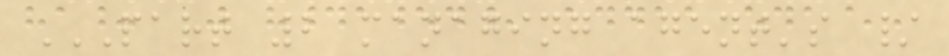PART 2 MANAGING AGENT'S /
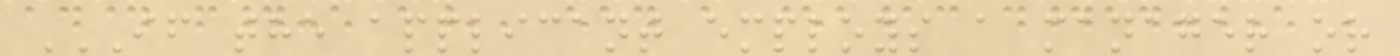IF THE APPLICANT EMPLOYS A MANAGER OR
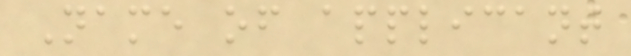Name of applicant
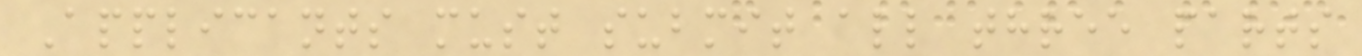Applicants must submit all three parts
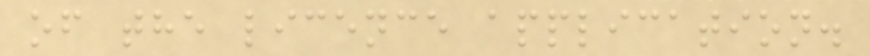of the licence application.
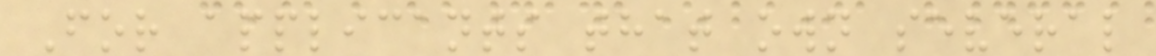For applicants that own several
